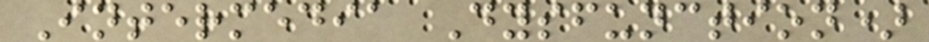Intermedia Dysfunction)
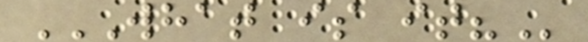WHAT IS IT?
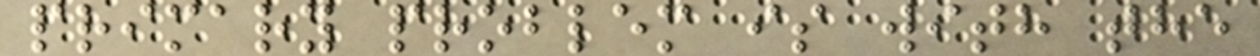primary problem is with the
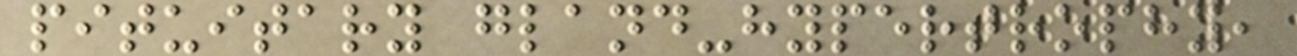pituitary gland-hypertrophy,
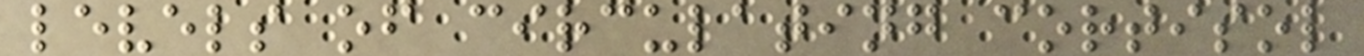levels of circulating cortisol
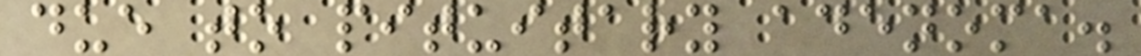due to pituitary adenoma.
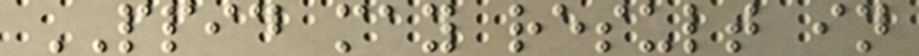PPID may result in
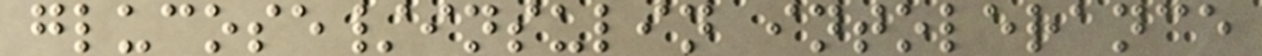glucose/insulin intolerance
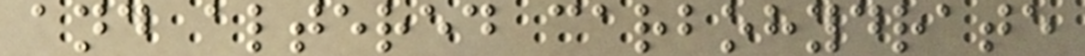and altered carbohydrate
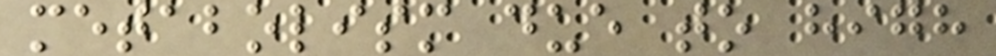metabolism due to high
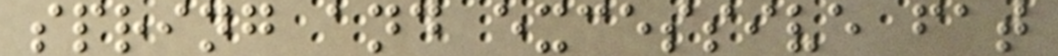spring and excessive fat
